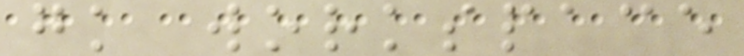gk workspace
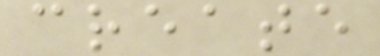create
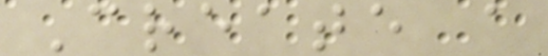Create a
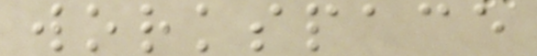workspace
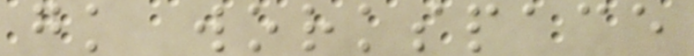gk workspace
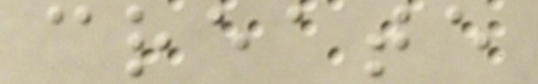create
